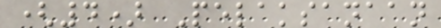(4) Pelaksanaan
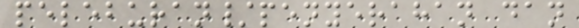peleburan/penyerahan dan
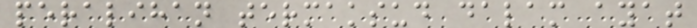peralihan termaksud dalam ayat
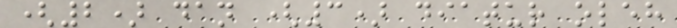(2) dan (3) diatur oleh
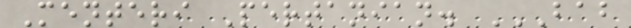Menteri Pertanian. BAB
